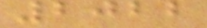2022
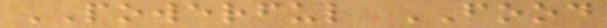POWERFUL FOOD
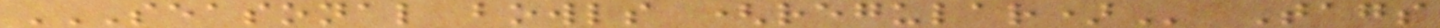SEASONAL BOWLS (REGULAR) Tags
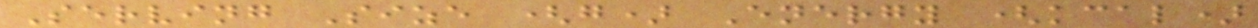Serving Size (g) Energy (kcal)
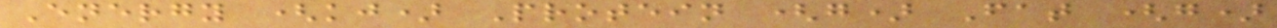Energy (kj) Protein (g) Fat (g)
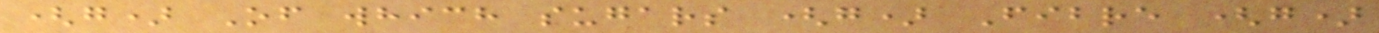(g) Of which sugars (g) Fibre (g)
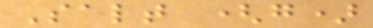Salt (g)
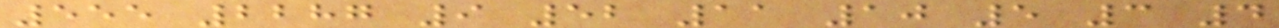555 2287 9 52 11 10 5 3 4
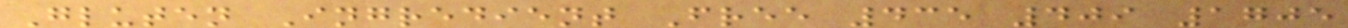Gluten Ingredient Free 435 409 1705
